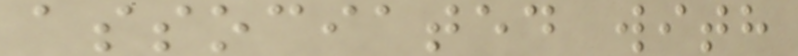associated with
